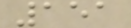151
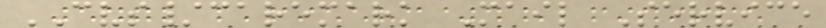CVS/caremark Mail Service
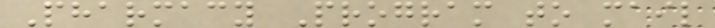Pharmacy Program to mail
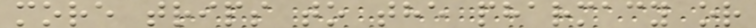more trips to the pharmacy or
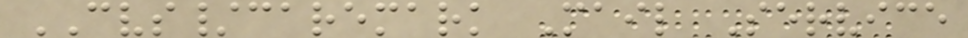CVS/caremark Mail Service
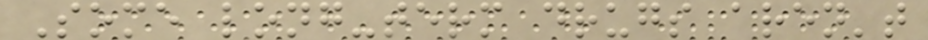Some long-term drugs aren't
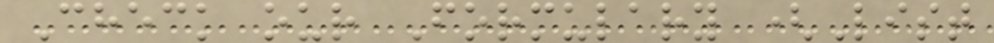Check our Formulary (List
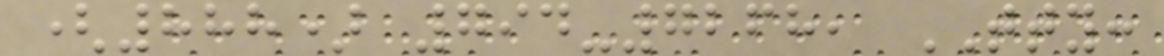(888) 794-7268, TTY:
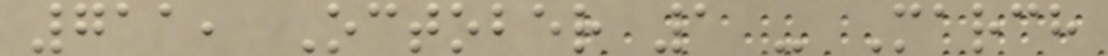711, October 1 - March
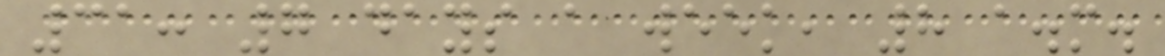31: 7 days a week, 8 a.m.
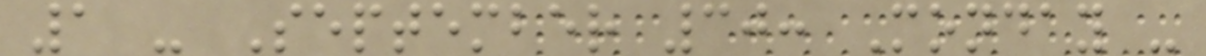1 - September 30: Monday -
